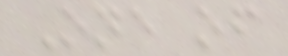One of
